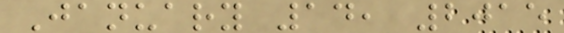January 14, 2015
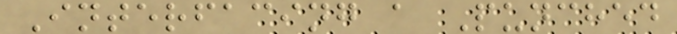Interfacing a Punched
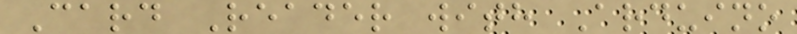Card Reader with Arduino
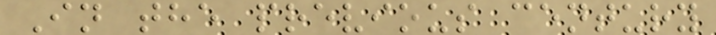In the previous century
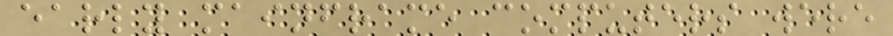early mainframe computers were
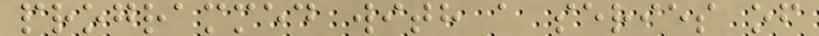programmed with a series of
